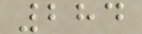284
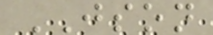JSON
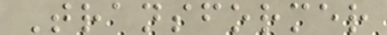Transformer
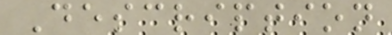Description
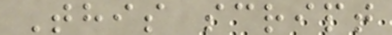This script
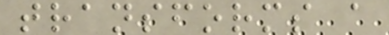transforms a
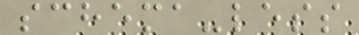schema-less
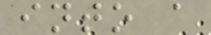into a
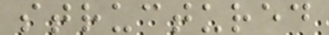structured
